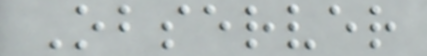Observer
